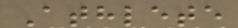Athlete
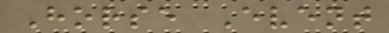Horse Event
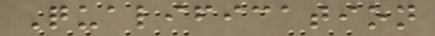Qualification
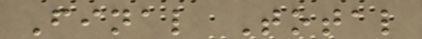Final Total
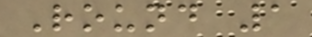Round 1
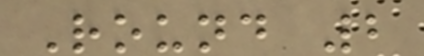Round 2
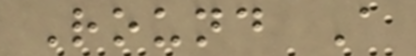Round A
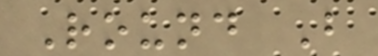Round B
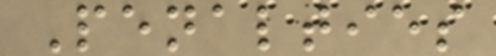Penalties
